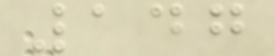147
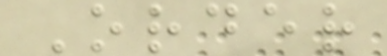Order
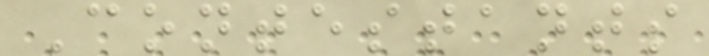Contestants
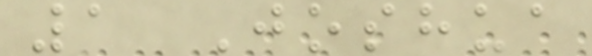1 Joshua
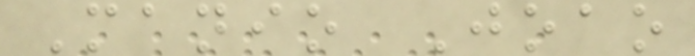Manio Joao
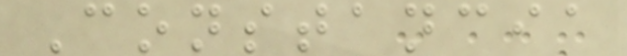Constancia
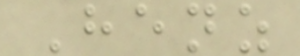Henz
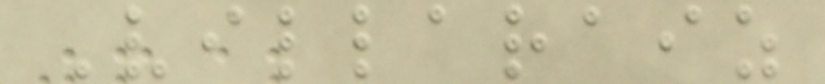Villaraiz
